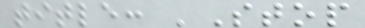title: 'Stop
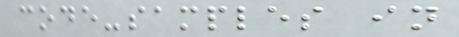code-samples in
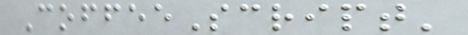CoffeeScript'
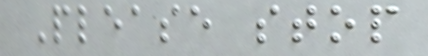Please stop
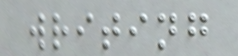writing
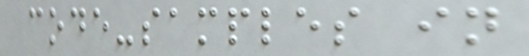code-samples in
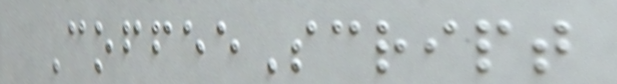CoffeeScript
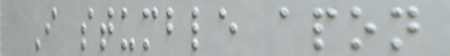I stumble apon
